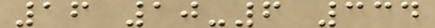16 10-6 334
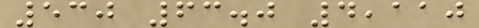530 63.0 4,110
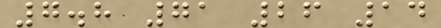7.8 71 26 14
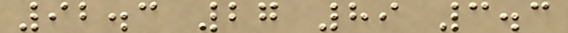92.3 27 89 3.3
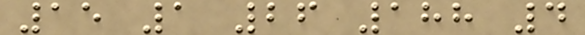15 1 26 188 4
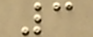3
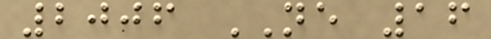2006 NE 16
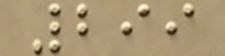299
